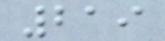219
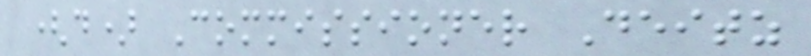(d) Commissioner Deitz
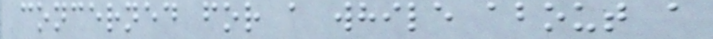concerned for a while about a
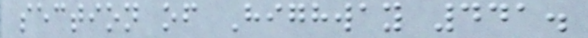section of Highway 441.
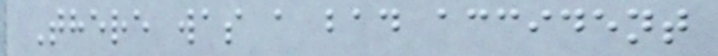There was a bad accident
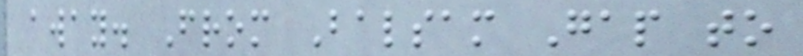away. From Balsam Gap to
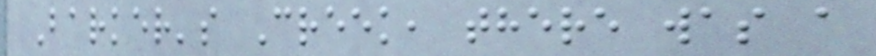Barker's Creek, there was a
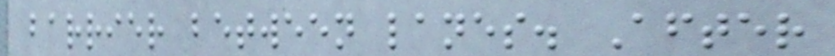barrier between lanes. After
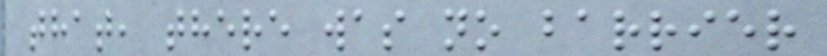that, there was no barrier
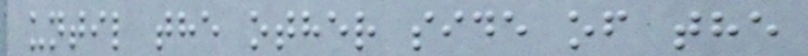until the other side of the
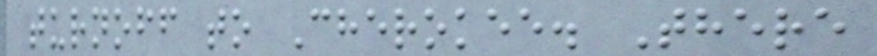turnoff to Cherokee. There
